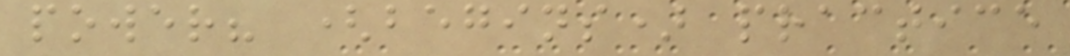power? (begins) practice
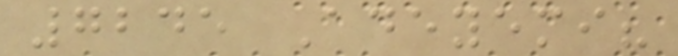7245 Adeyemi?
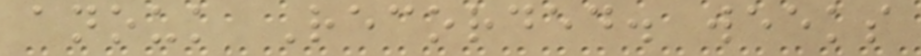anouk Recorded. weeks
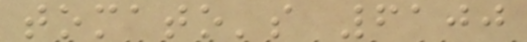tomato's 6100
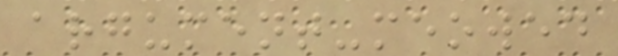argument-meowed
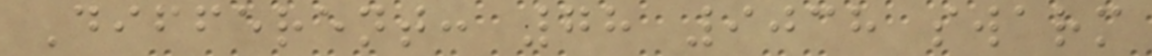Different: 78 9038 swarm
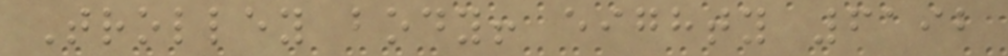Trolley body! eighty 6192
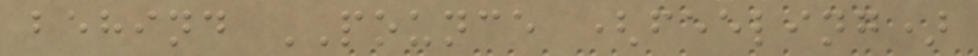behind POUNCE (feeling)
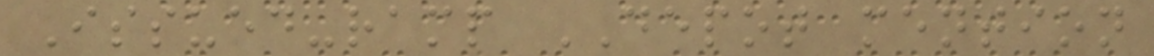Issued-ramp DEPOT mention
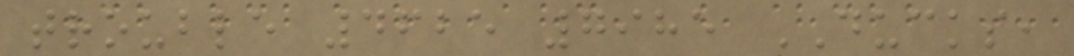trouble 4625 7985 DUCKS,
